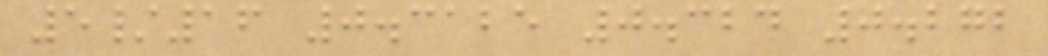5/16 0.3125 0.324 0.272
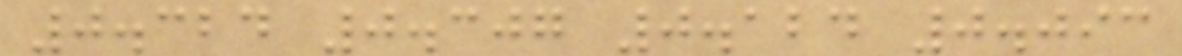0.324 0.307 0.124 0.093
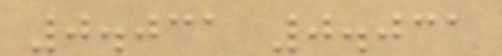0.031 0.031
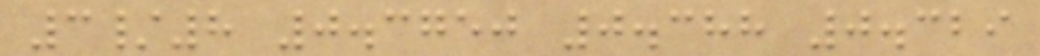3/8 0.3750 0.388 0.329
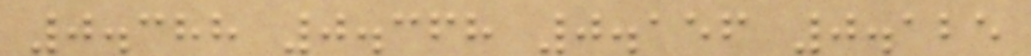0.388 0.368 0.156 0.125
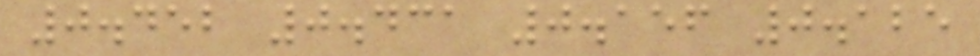0.452 0.431 0.156 0.125
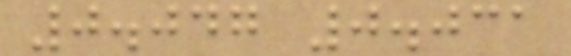0.047 0.031
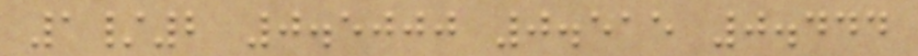1/2 0.5000 0.515 0.444
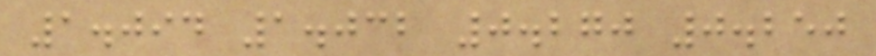1.094 1.032 0.270 0.250
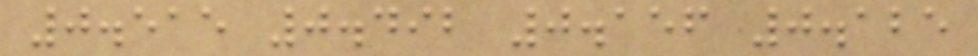0.515 0.492 0.156 0.125
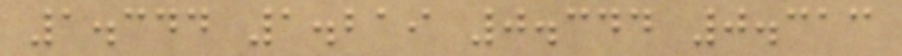1.344 1.219 0.344 0.313
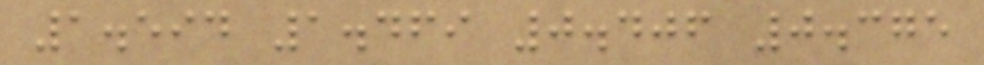1.594 1.469 0.406 0.375
